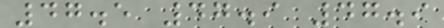47.5 47.9 47.9
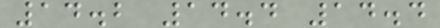14.2 14.4 14.4
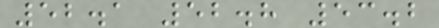52.1 52.8 53.2
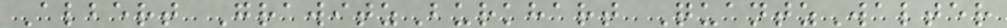Albert GrawitzBurkhart QuantzWalter
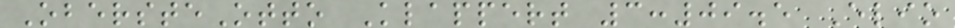ObersteOtto Klappert 3:09.5 Elio
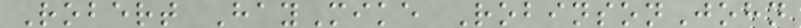Robert HayMike RobinsonJohn
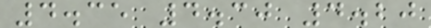4.35 4.30 4.20
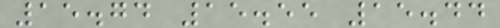15.74 15.55 15.44
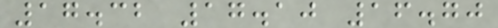17.32 17.10 16.70
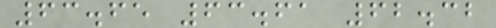63.65 63.61 62.32
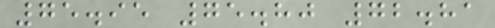75.95 75.80 72.81
